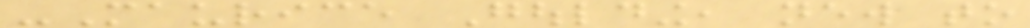-Maurice Goulding, new to
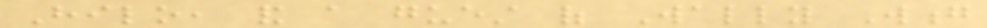Hilo, and a guest of Wally Wong
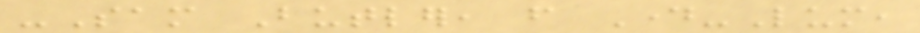-Sam Butler, from Day-Lum,
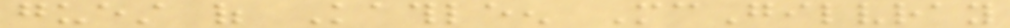guest of Kathleen McGilvray
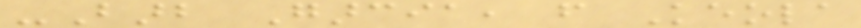-Barb Garcia, from Keola
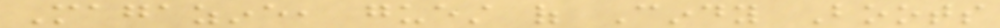Magazine, guest of Cindy Boots
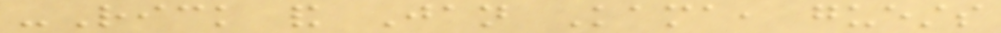-Rick and Jan Kama, guests
